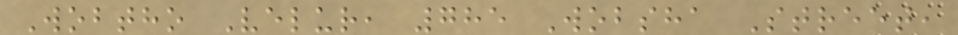Wobtho Velur, 785 Wobsha Street,
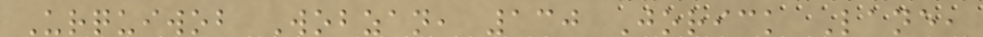Urquiwob Wobzan, 130 Jorick Lane,
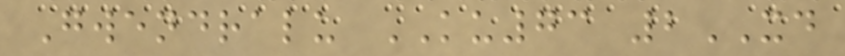Gwendralu KU73 2XD
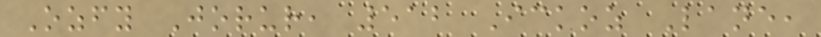Ozfy Jorur, 512 Ickoz Lane,
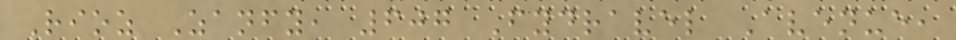Rioz Zanfy, 607 Fydravel Avenue,
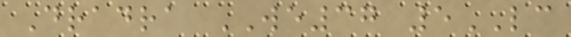Dradra WE37 5LC
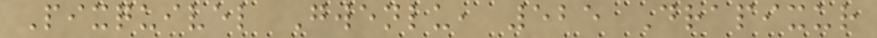Pixquivel Gwenlu, 525 Drapixur
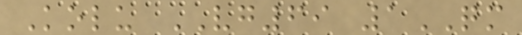Kolu VG69 1QM
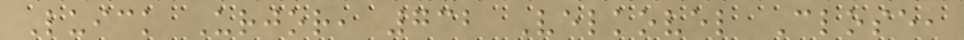Luick Urjor, 732 Velkovel Close,
